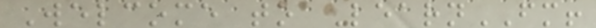Welcome to LearnFM!
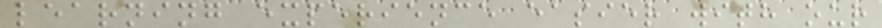learning experience easier with our
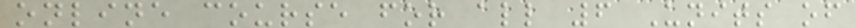online course for all 6 Units of
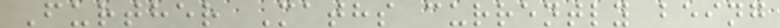Further Maths currently being
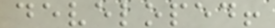developed!
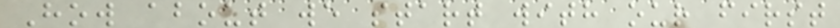How about we start with our first
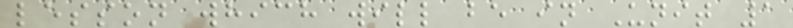lesson which will be in Unit 1
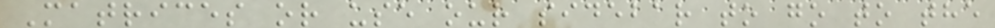Matrices or use our sidebar to go to the
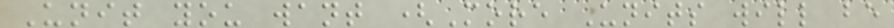Unit you want (More Units will be
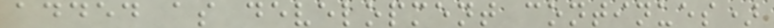added as development continues)
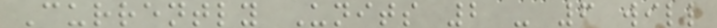Currently Units 2 - 6 will
